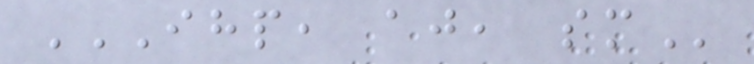IHP, AJ, SM
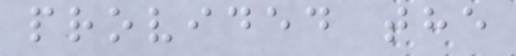provided the
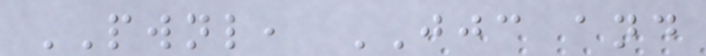PWNL, JJC and
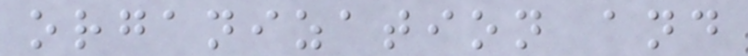organization and
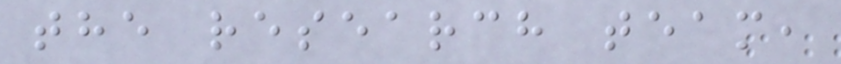the research team,
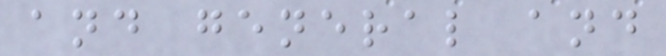and general and
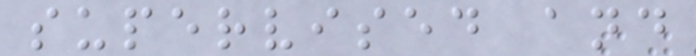supervised and
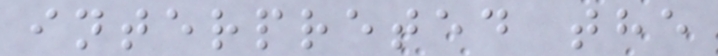interpreted the
